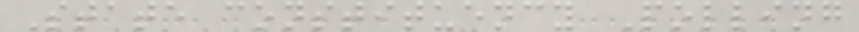State constituency Polling
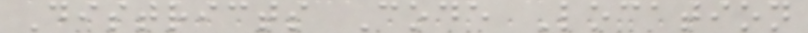Districts Code Location
